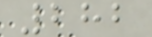282
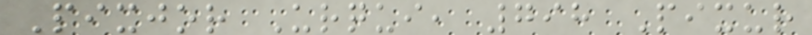Pixjor Urqui, 798 Pixur
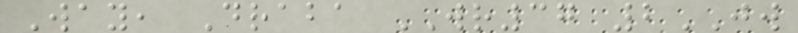Way, Draba WR37 2JW
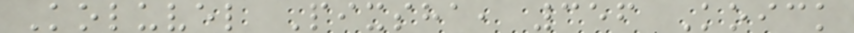Koluvel Pixsha, 356 Koick
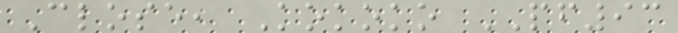Close, Kokoko PF93
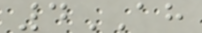4AH
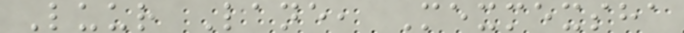Luur Lane, Mexmexsha
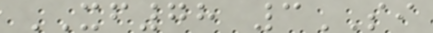XF78 3SI
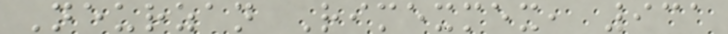Neurzan Rimexmex, 931
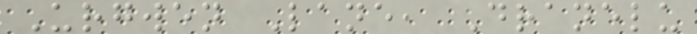Urgwen Lane, Dranelu
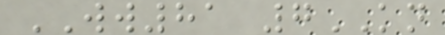WW81 7KN
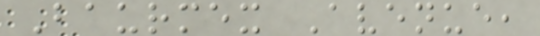Baurmex Avenue,
